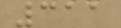311
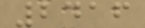2416
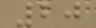20
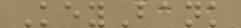KeyBank
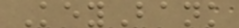KeyBank
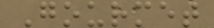Gourmet
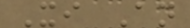Xi An
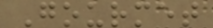Gourmet
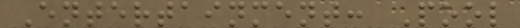Entertainment: Pool
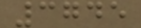3745
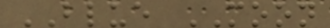BLUE MOON
